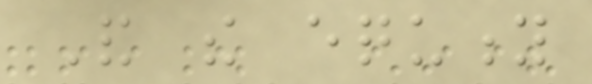And the equity
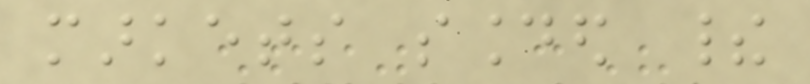markets sounded their
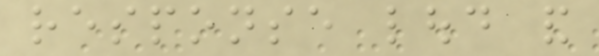response loud and
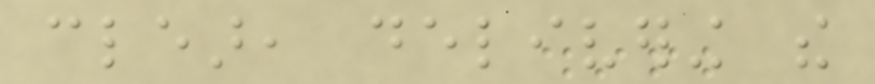clear, delivering the
